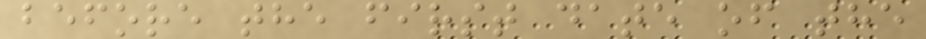before the first date of the
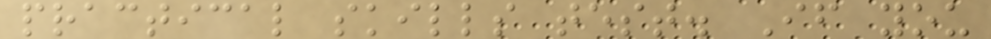practical skills test. If you
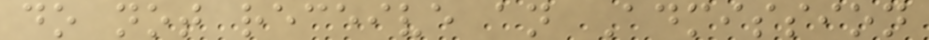do not receive an Admission
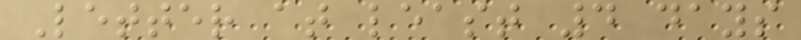Letter at least 4 days
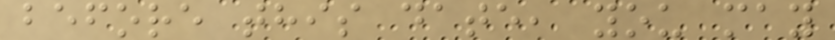before this date, you may
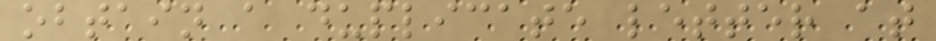obtain a duplicate letter at
